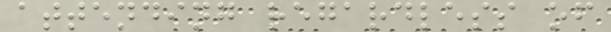attending regardless of
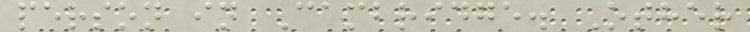person in Cambridge. Other
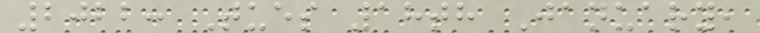2022: Tues 18th January,
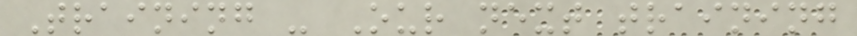Training - Our next training
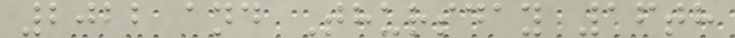2022 and Thursday 16th
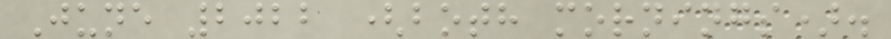June 2022 (both mornings).
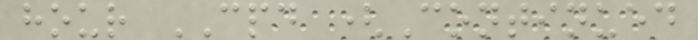hour CPD (Continued
